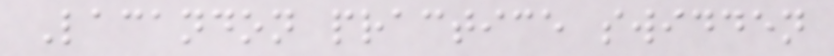Lacandon practice swidden
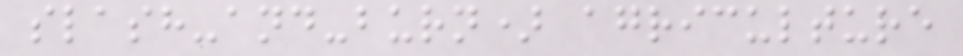slash-and-burn) agriculture
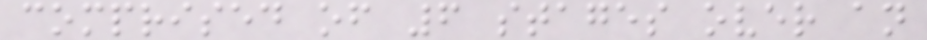comprised of 6 stages over an
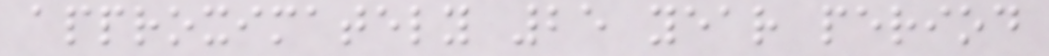approximately 25 year period
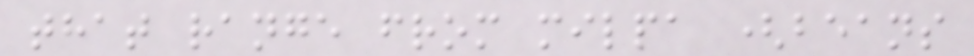that range from milpa (beans
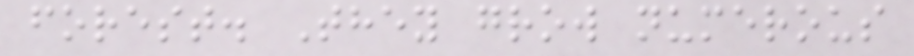forest. They grow numerous
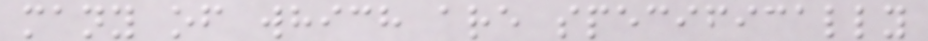many of which are specifically
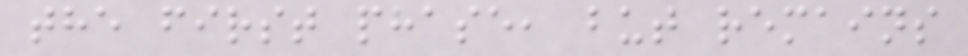the first phase, but remains
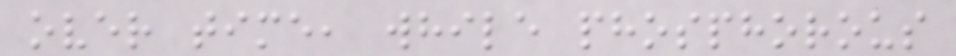over time, while phosphorous
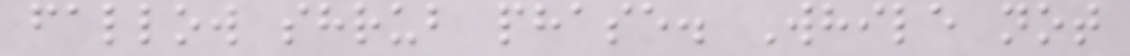fallow shrub phase. While not
